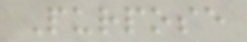Purpose
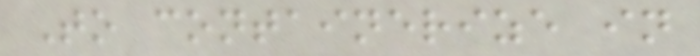To containerize in
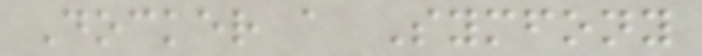Docker a Symfony
